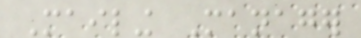Mailing Manager
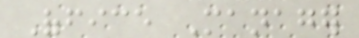Office Manager
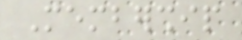Membership
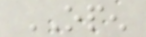OPEN
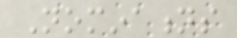Nominations
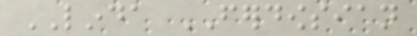LINDA FERDOWSIAN
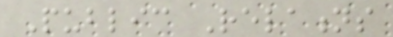Public Relations
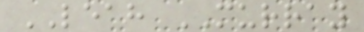LEAH MURRAY
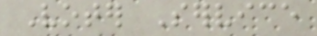Voter Service
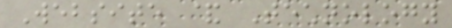Website & Technology
